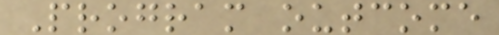Program outcome
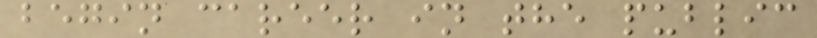begin career in the public
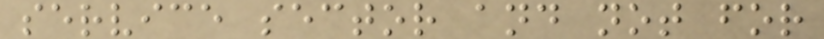service sector and not for
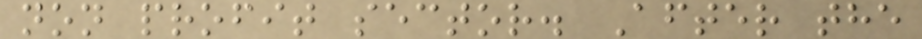non profit sector. After the
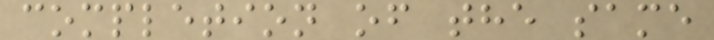completion of the same
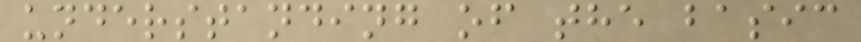understanding of the basic
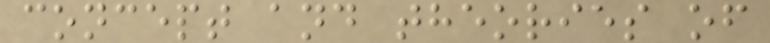concept and theories of
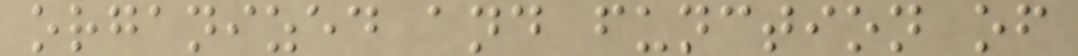organized and function of
